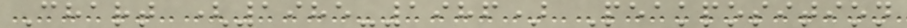Chart (1985-1986) Peakposition
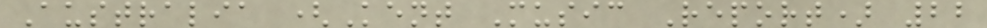Australia (Kent Music Report) 22
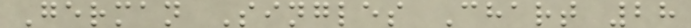German Singles Chart 28
